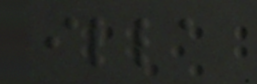illa
